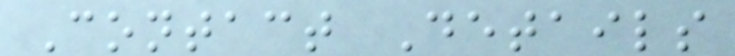Contact Details
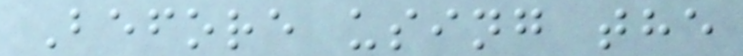Before using the
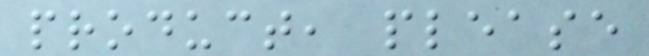product, please
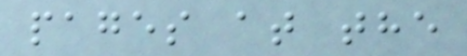pages at the
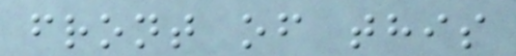front of this
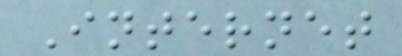Internet
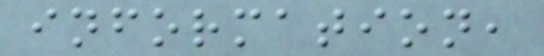information,
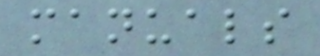manuals
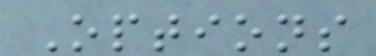Options
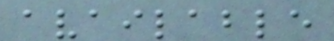available
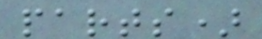parts)
